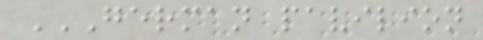GERMAN PAVILION
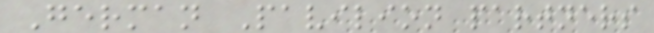German Pavilion partners
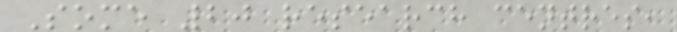Some 20 research centres,
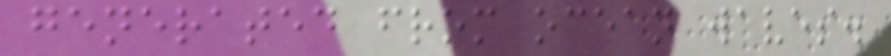generated from ocean waves.
